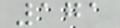171
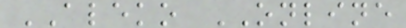ALEKO ONLINE
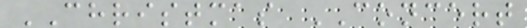CHRISTMAS CONCERT
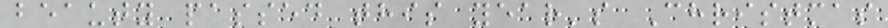beauty passed this year's Christmas
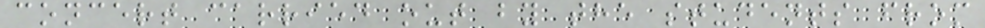concert carried out by the students from
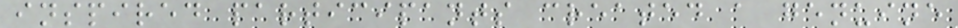inspired participants created a genuine
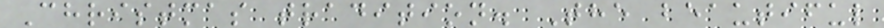Christmas tradition. The beautiful
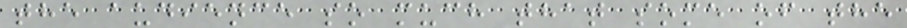the audience so much that some of the
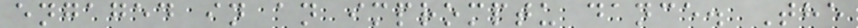engaged in an impromptu dance. The
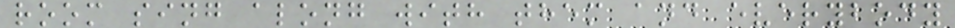room sing along with them and everybody
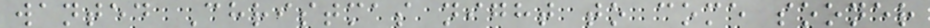wanted Christmas night to come sooner
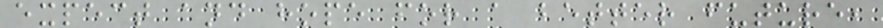expect and hope for a better future,
